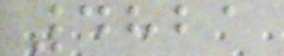4821
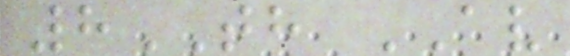8TH AV
